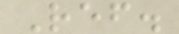Ref.
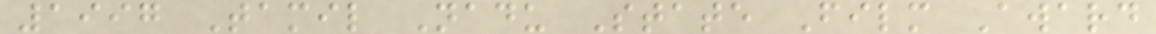1997 Tamil Nadu State Film Award
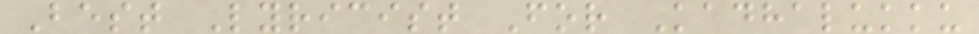Best Lyricist For Kadhalukku
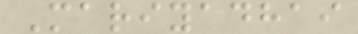Mariyadhai
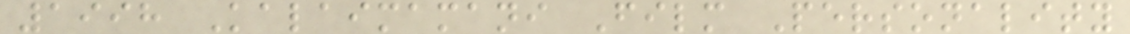1998 Kalaimamani Film Personality
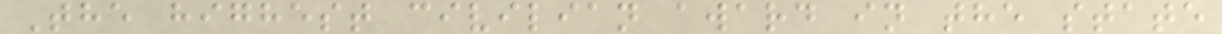The highest civilian award in the state
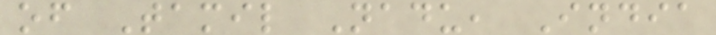of Tamil Nadu, India
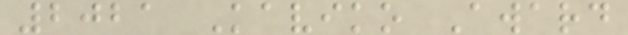2021 Kaviko Award
